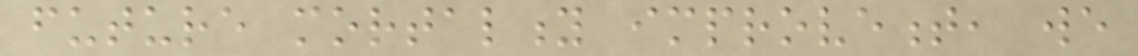future mortality improvement, we
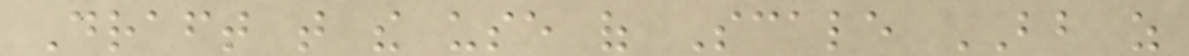Draft that the use of Scale BB as
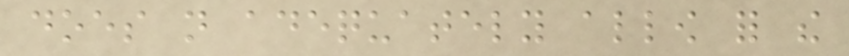does not adequately allow for the
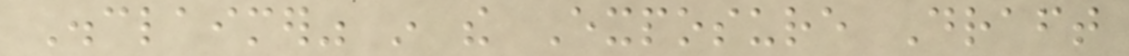Disclaimer" in the Exposure Draft
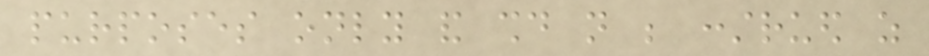purposes only and should not be construed as
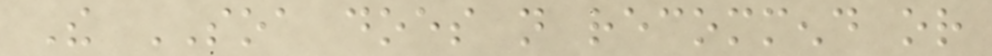The SOA does not recommend or
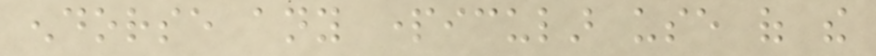endorse any particular use of the
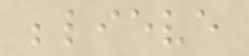believe
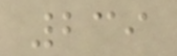239
